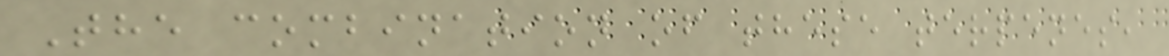The combination of these terpenes,
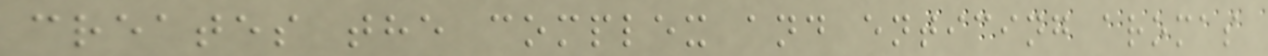creates the complex and enticing aromas
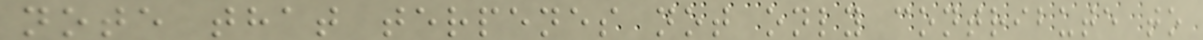note that terpenes not only contribute to
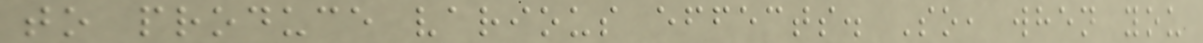to produce various effects. So, when you
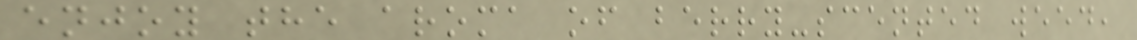enjoy the aroma of berry-scented weed,
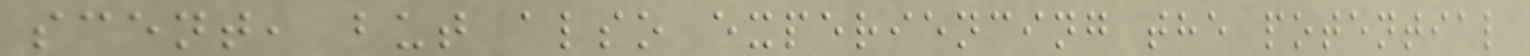scent, but also experiencing the potential
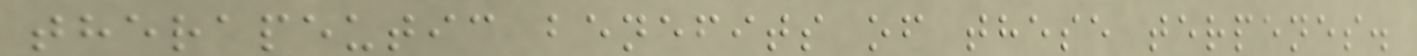therapeutic benefits of these terpenes.
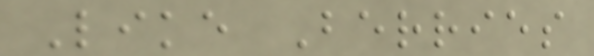Like Berries
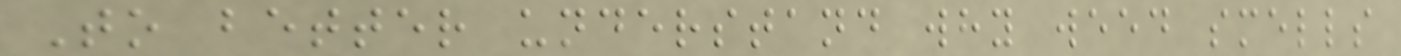To better understand why weed smells
